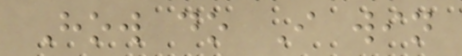How do I win
